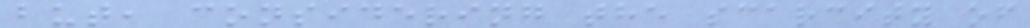but, considering the scarcity of
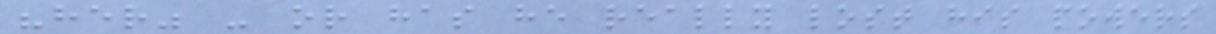"her" - or has he really lost his powers
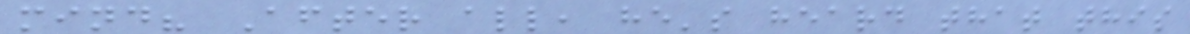mind? After all, he's heard that this
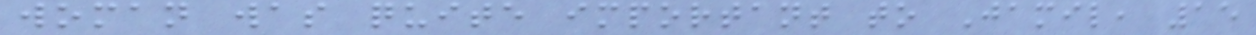woman was quite important to Jamil, 15
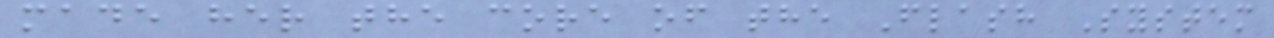made her the core of the Flash System
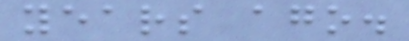years ago.
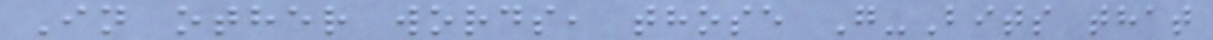In other words, those G-Bits that
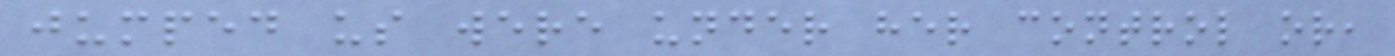jumped us were under her control or,
